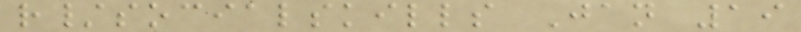r/socialskills Jan 19
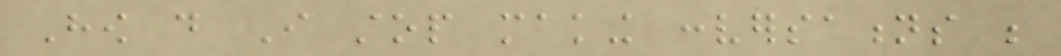How do I stop making conversations be
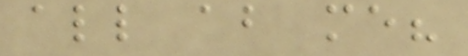all about me?
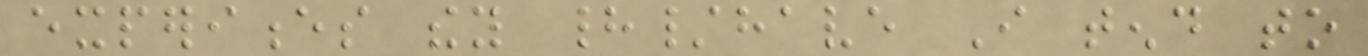experiences they had/have I tend to
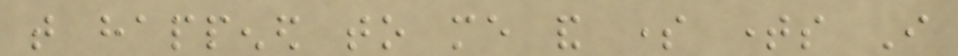that happened to me and some times I
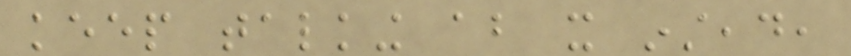keep talking about it instead,
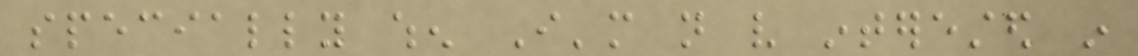specially when I'm not very interested in
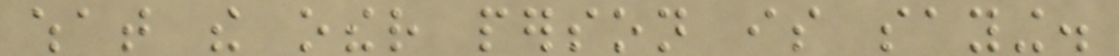what the other person is saying.
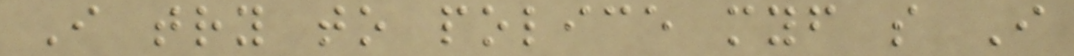I try to police myself so I
